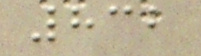832
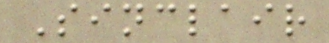Sinclair
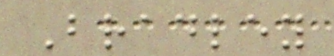Bradley
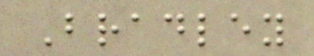Bradley
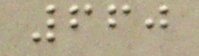660
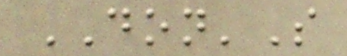DON'S
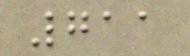711
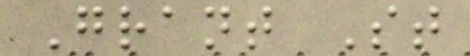Grant St
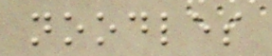noodles
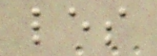les
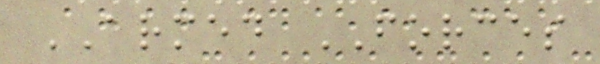ARMED FORCES
